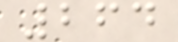264
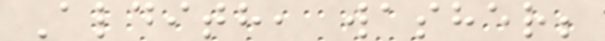Aldith, washer;
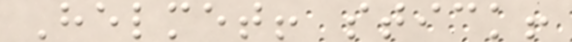Helmet! stick!
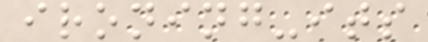ironing-its
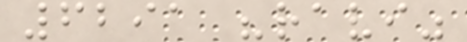6291 "ravi"
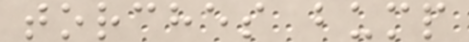torches bump
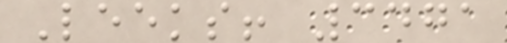Leeks! 3471
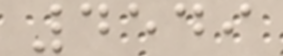4549
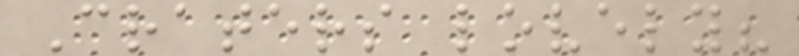Craters lovely?
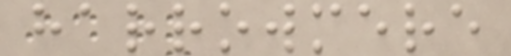harrowmere
